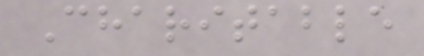Charitable
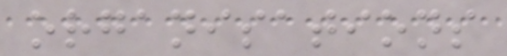organisations
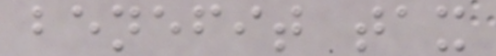benefit tax
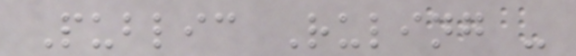Public Ruling -
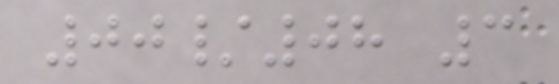00/08 3
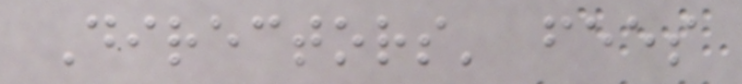Directors' fees
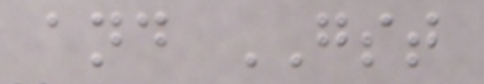and GST
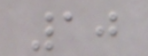10
